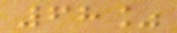68%
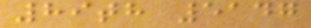89th 5147
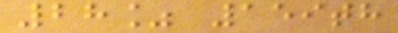28% 159th
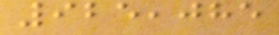925,085
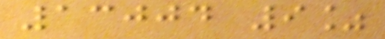13004 9%
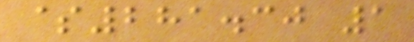$281.30 1
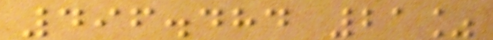496.484 21%
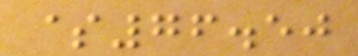$76.50
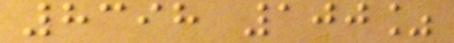8398 100%
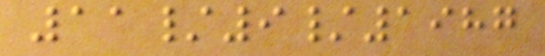11/9/1987
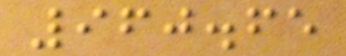960.65
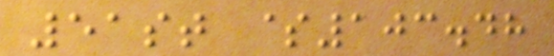51st $103.48
